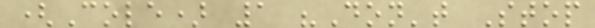(Cole) 1 "Don't Stop
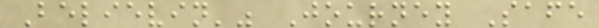Believin'" Journey Safe
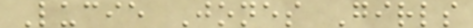Lucie Jones Girls
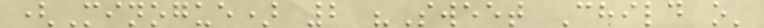(Minogue) 2 "Sweet Child o'
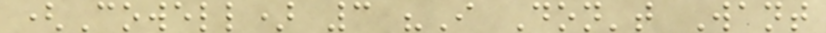(Cowell) 3 "I Don't Want
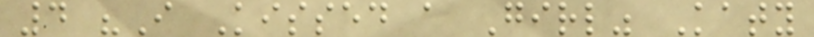4 "I Kissed a Girl" Katy
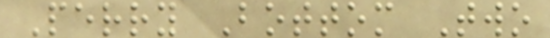Perry Bottom Two
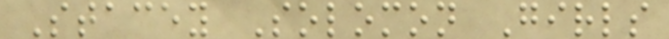Stacey Solomon Girls
